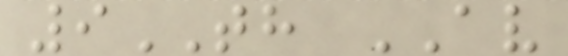9TH AV
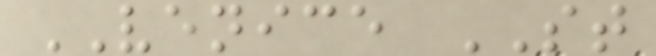VENICE ST
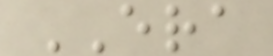ERA
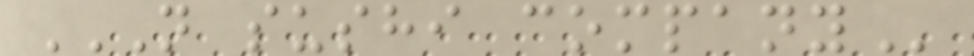N SUSHI COMPANY
